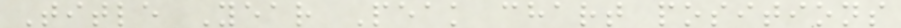Title Year Peak chart positions
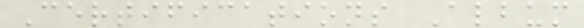Certifications Album
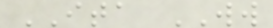ITA WW
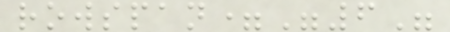rowspan="6"
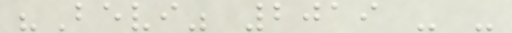"Bevi" 2019 - -
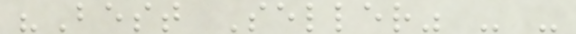"Best Seller" - -
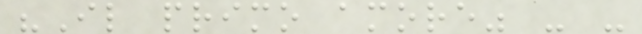"Il primo amore" - -
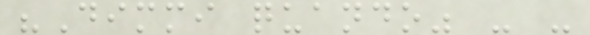"Dimmi quando" - -
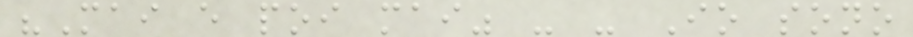"Mai e poi mai" - - Io sono
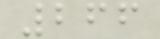266
